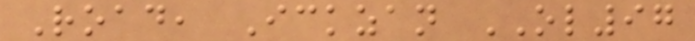Road, Ickzan OL97
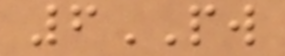6PW
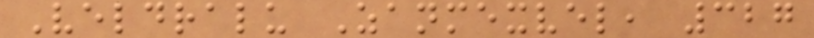Veldralu Zanmexvel, 327
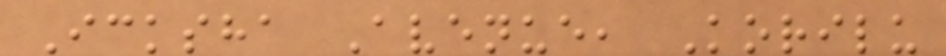Icksha Avenue, Korilu
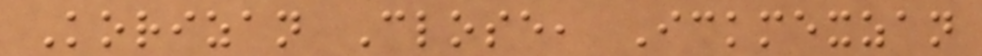Korizan Close, Ickmexzan
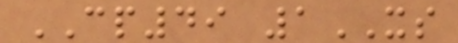CP49 1XS
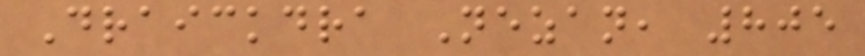Draickdra Nezan, 805
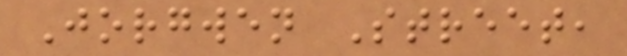Jorgwen Street,
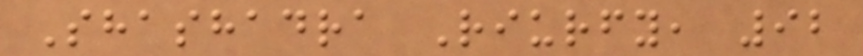Shashadra Riurfy, 92
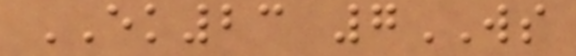EK23 7WS
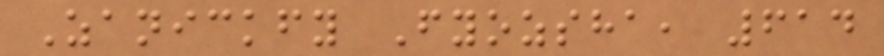Zanickfy Fyozsha, 614
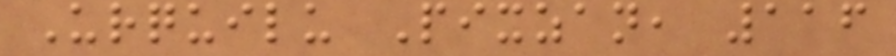Urquilu Pixzan, 116
